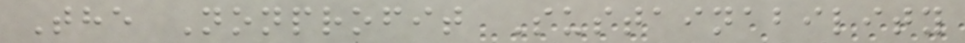The Nonprofit Sustainability
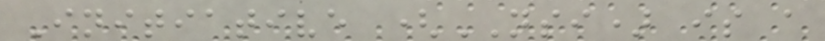Initiative (NSI) is a
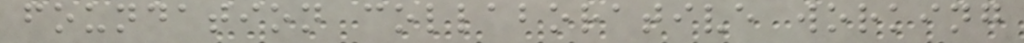foundation collaborative working
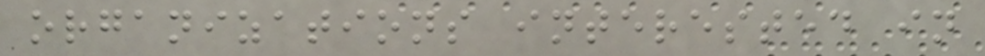organizations interested in
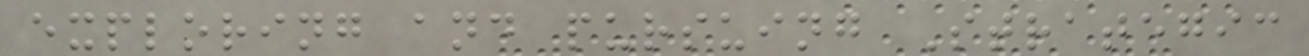exploring and pursuing Strategic
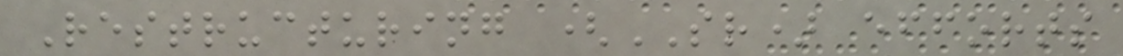Restructuring (SR) efforts
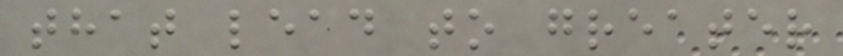that lead to greater
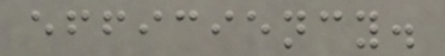efficiency.
